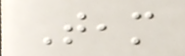Team
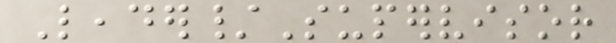Leader/Supervisor
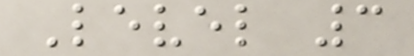Level 3
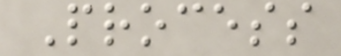Process
